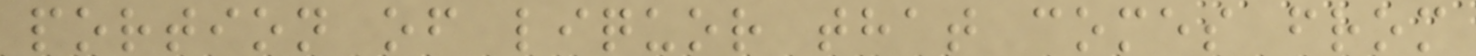portion of liquor that comes from
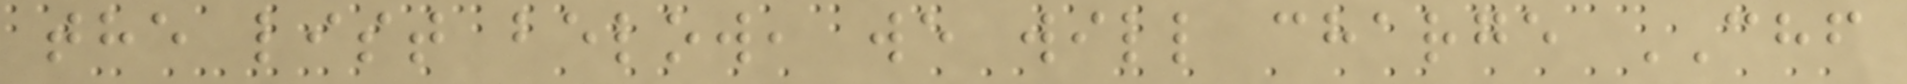the list below, we will charge CHF
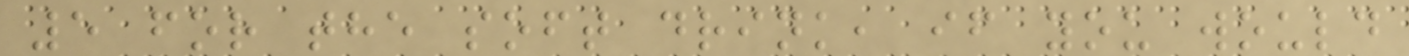5 for the soft drink, if you would
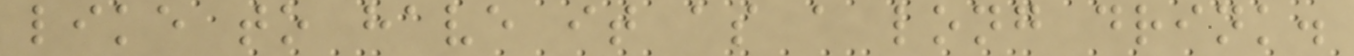like to have it as a long drink.
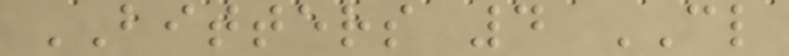BITTERS 4 CL
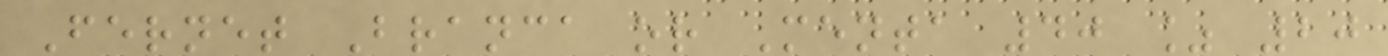Fernet Branca or Menta 40 % 20
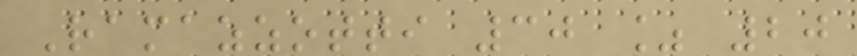Ramazzotti 30 % 20
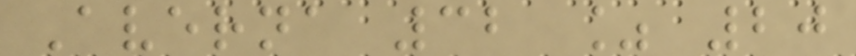Averna 32 % 20
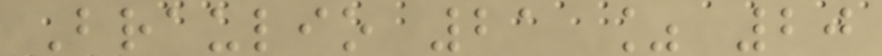Braulio 21 % 20
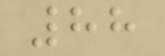88
